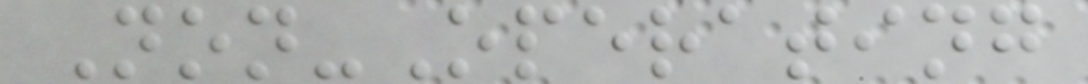Non-Operating
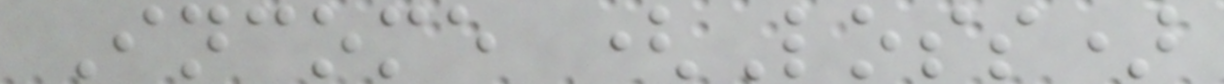Income (Loss)
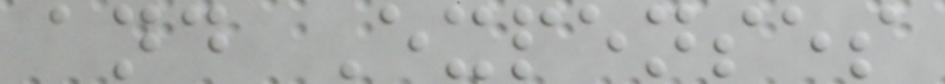and Expenses
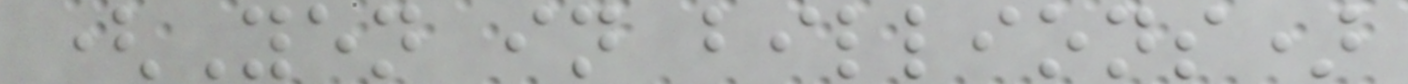(Yen in billions)
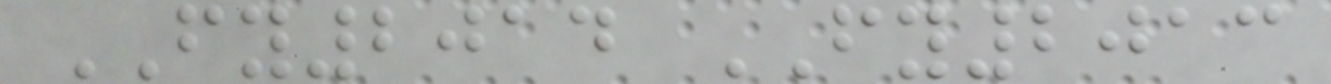FY2014 FY2013
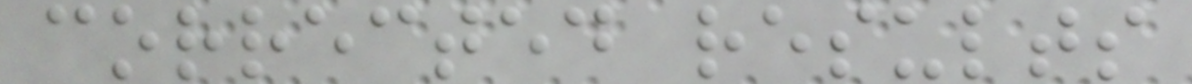corrected results
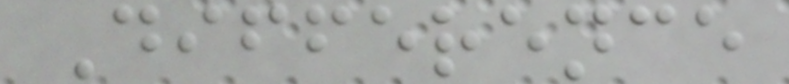Difference
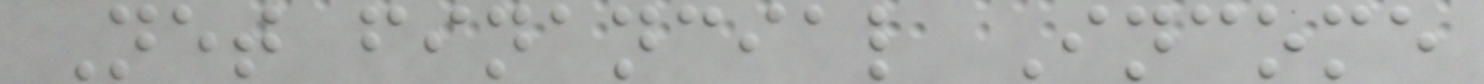Net financial Income
